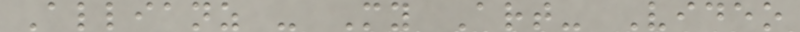Allianz - My Art- Video
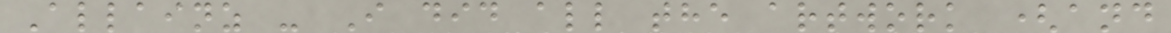Allainz - I did all the artwork (and
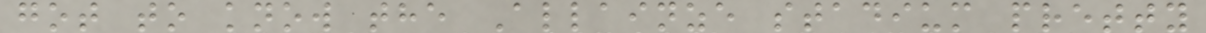got to know the Allainze stadium pretty
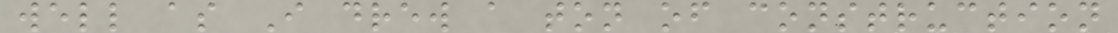well as I drew a ton of construction
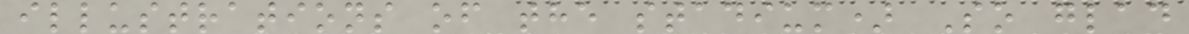illustrations of the stadium) So glad
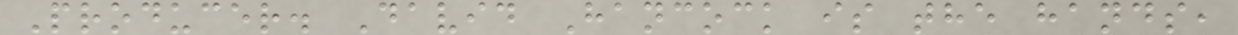Producer. David Hancock is the hands,
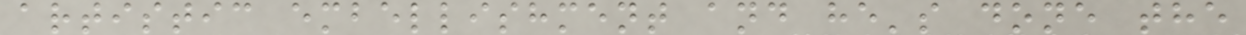artistic embellishment and he's done the
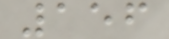156
